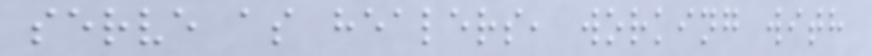serve as healers, working with
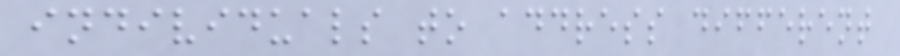individuals to address different
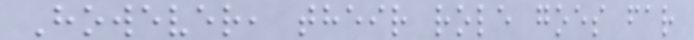However, their role goes far
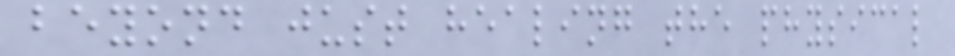beyond just healing the physical
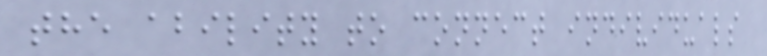the ability to connect individuals
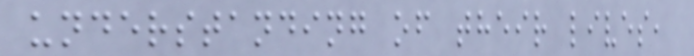understanding of their lives,
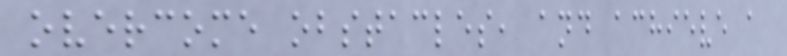overcome obstacles, and achieve a
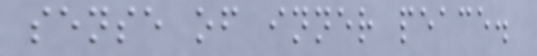sense of inner peace.
